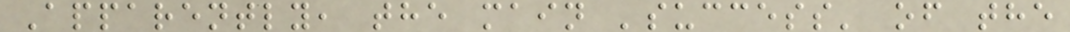Apparently, the main 'success' of the
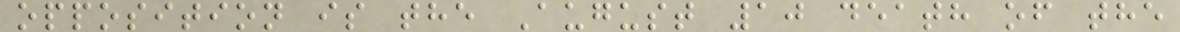opposition is the August 10 death of the
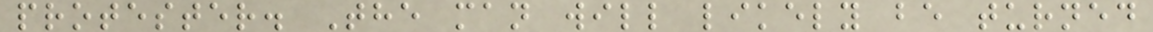protester. The man will likely be turned
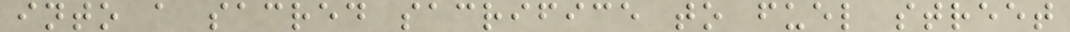into a sacred sacrifice to fuel street
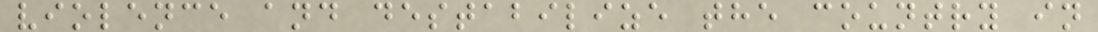violence and destabilize the country in
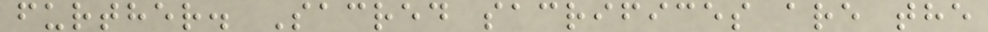further. Sacred sacrifices are the
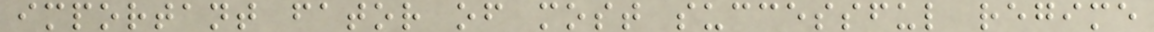important fator of most successful regime
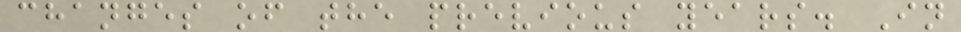changes of the previous years. In
